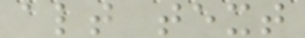alt text
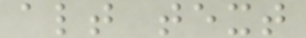alt text
